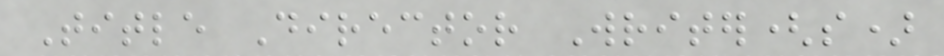Title Director Writer(s)
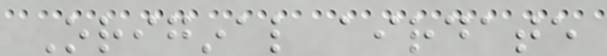Original airdate
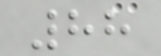88
